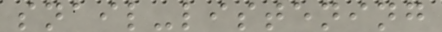snail-listening
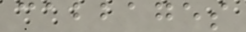cabbages
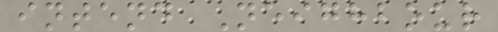intend Neighbour
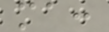ma:
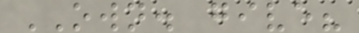OWN. give?
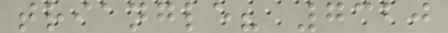triangle? 7320
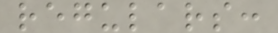regulars:
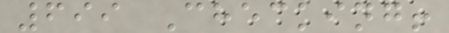699 Checking!
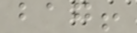bag!
